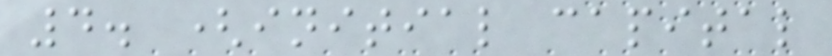4. (initial capital
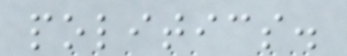politics.
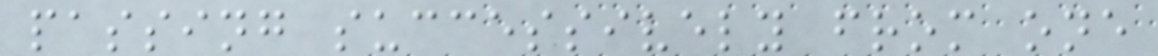passing successively from one
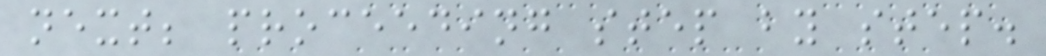next; proceeding step by step.
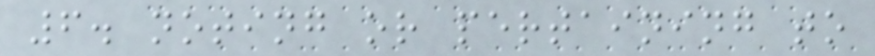6. noting or pertaining to
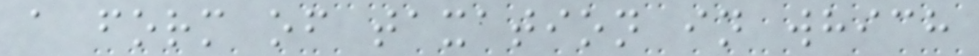a form of taxation in which
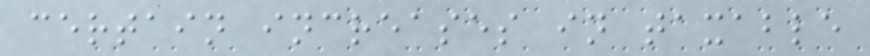certain increases in taxable
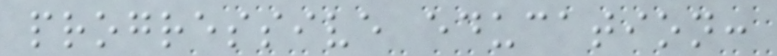progressive education:
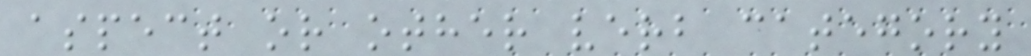aspect or other verb category
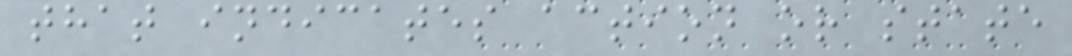that indicates action or state
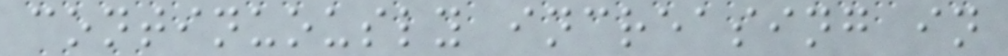continuously increasing in
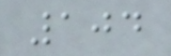104
